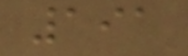191
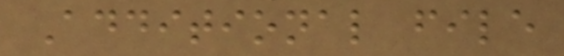Additional file
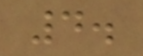4.
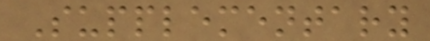Supplementary
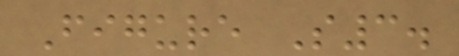Figure S3.
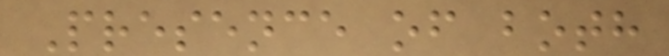Presence of both
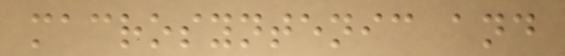macrosyntenic and
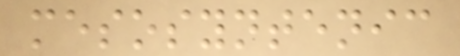mesosyntenic
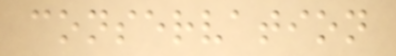conservation
